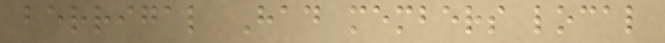berrigal Had members local
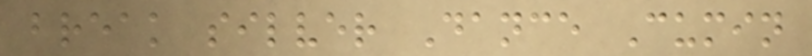break silver Dance Cumin
